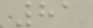81
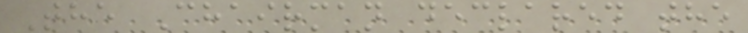The Chairman declared the
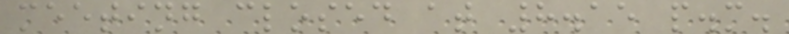meeting closed at 8.15 p.m.
